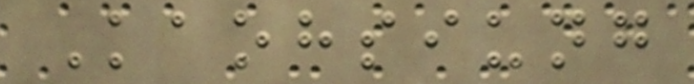Kaohsiung
